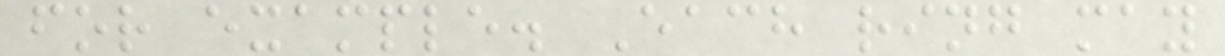for example. Each ring may
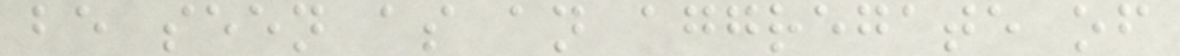be seen as an aggregate of
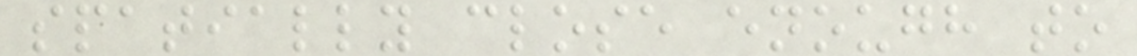spatially close enough to
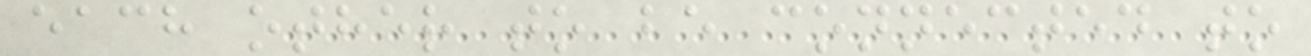each other to be connected to
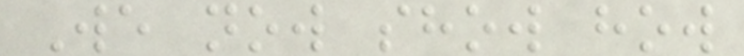We now show how
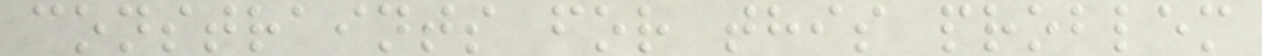constraints for this problem
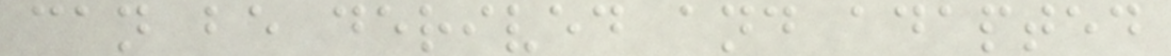can be derived and adapted
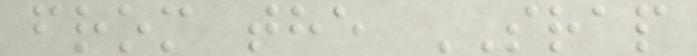from the SRAP
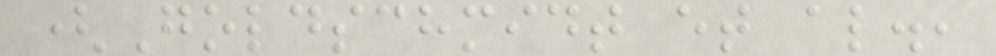(Goldschmidt et al.,
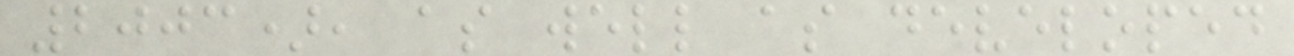2003), as well as developed
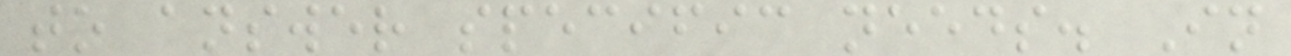to answer specific needs. In
